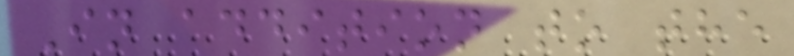In addition to the
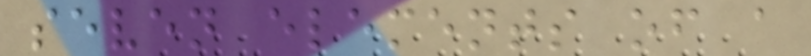seven elements of a
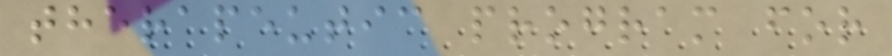therapeutic program for
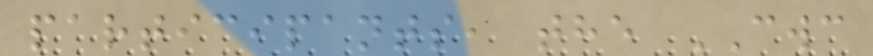participants, the CWC
